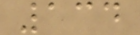134
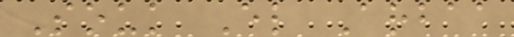Souk El Arbaa
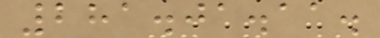281.01.11.
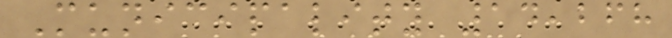Municipality 14,268
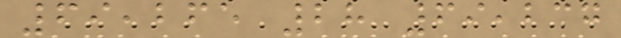69,265 28 69,237
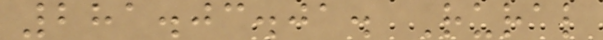281.03.01. Rural
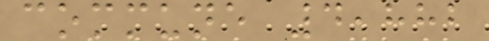commune 4,882
